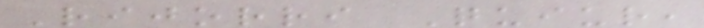Rijorri Quiur,
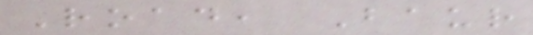Road, Baur
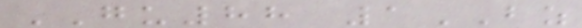GU88 1BZ
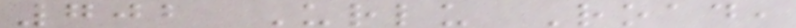702 Urlu Road,
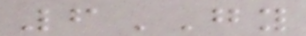6GY
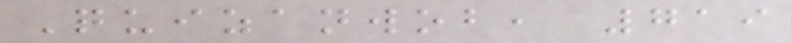Quizanwob, 719
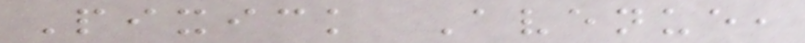Pixick Avenue,
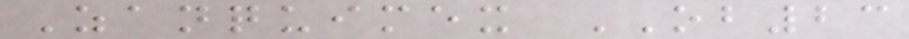Zanquimex OB23
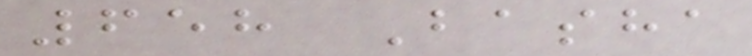658 Basha
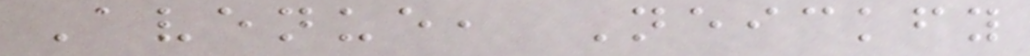Avenue, Neickfy
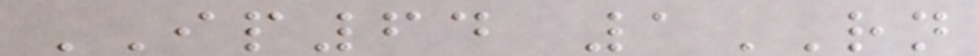IP64 1RN
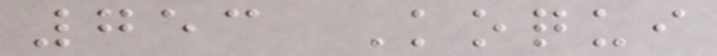753 Koqui
